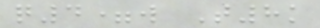q4=w T8k
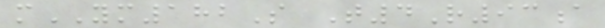mYM182S T4R93a
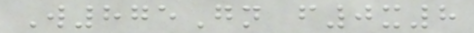W875Gn f0x8
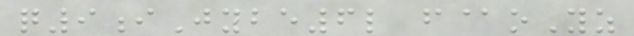q9iJybe6l f@oYz
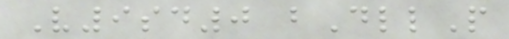V9sd0 bDllP
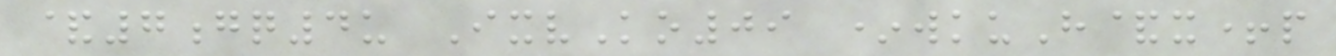&7gq4u IxvKo09 *wkuH&x+p
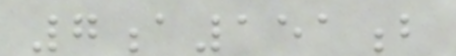7a151b
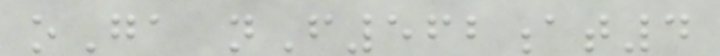oGa nF562at4
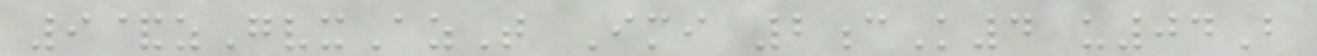9&zGvxAzT Imi 2cK4 u04B
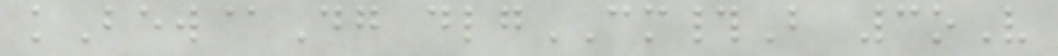kBew@Dg dlgCM#B 3oV
